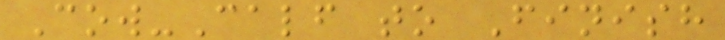Cow-Calf to Finish
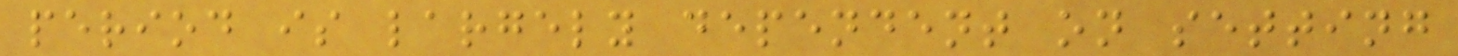period is largely dependent on setting
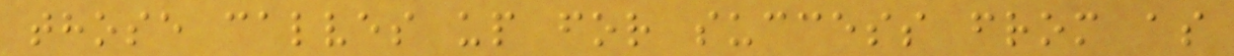those calves up for success from as
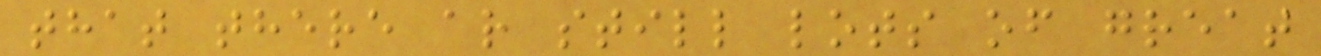that there ar still lots of great
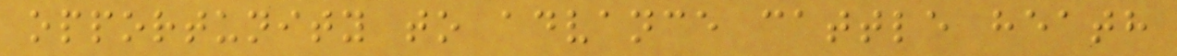opportunity to advance cattle heath
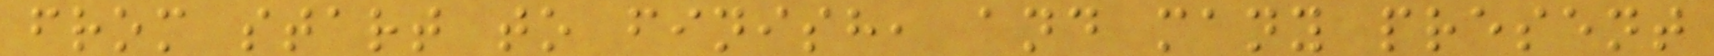from start to finish, and many present
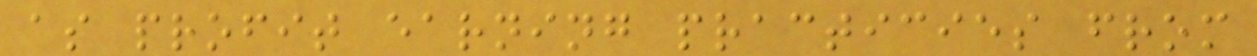as profit earning practicies from
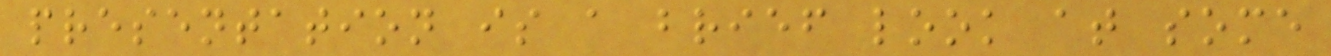presentation is a brief look at some
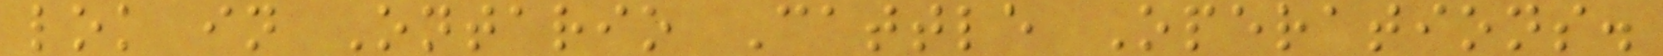lok in Ontario Cattle Operations.
